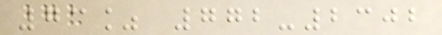73% 772-2302
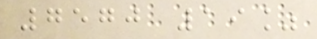7570 19%
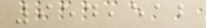954,512
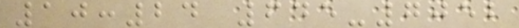10:24 645-7052
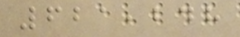621,248
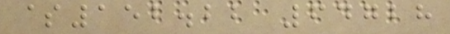$152.22 64728
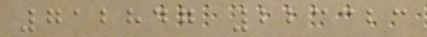712847 223323
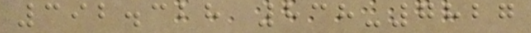392.328 838-7827
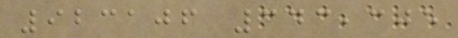923106 343,305
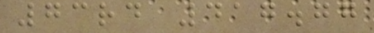73rd 417.77
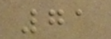71
